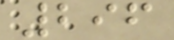296
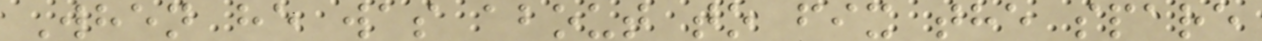When he was about to fix the spare
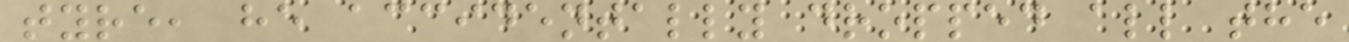tyre, he accidentally dropped all the
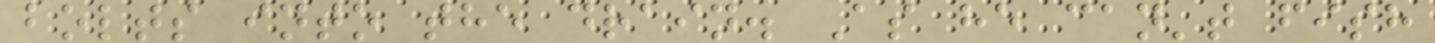bolts into the drain. As he can't fish
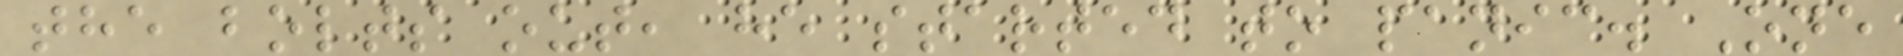the bolts out, he started to panic. One
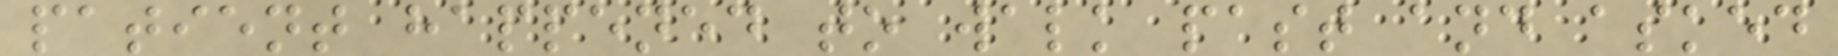patient happened to walk past and asked
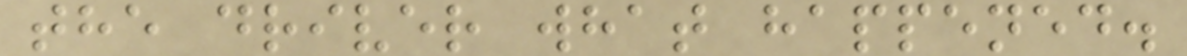the driver what happened.
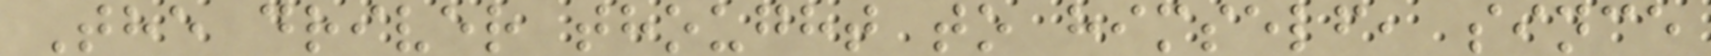The driver thought to himself, since
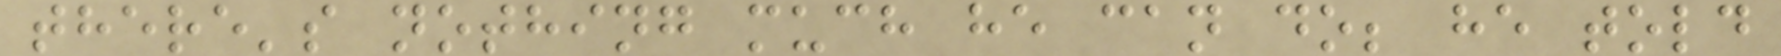there's nothing much he can do; he told
